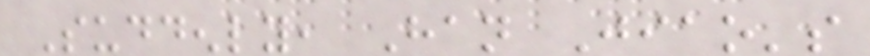Suddenly, Han Jiao's
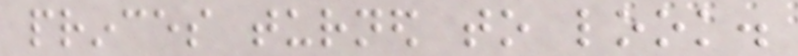princes turned to look.
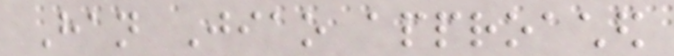Han Jiao approached
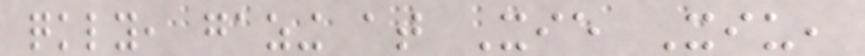quickly, gazing at Xie Xiu,
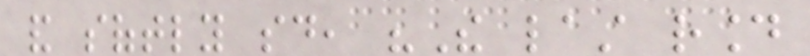and softly said, "The last round
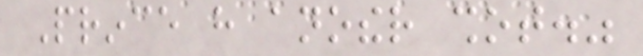Prince have another shot."
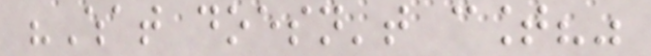"What doesn't count?"
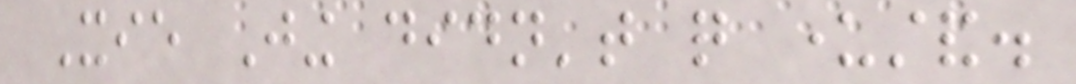Xie Jing didn't quite understand.
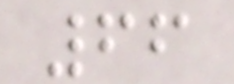66
